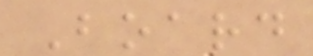Board
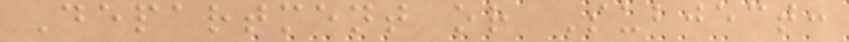Department or Subject:
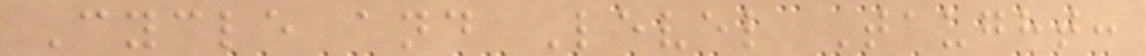Cycle and Level Taught:
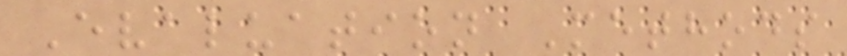Evaluation Methods
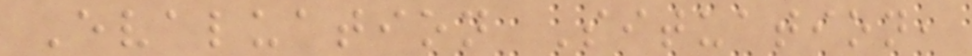Evaluation Situation,
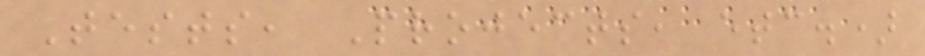Tests, Projects, etc.)
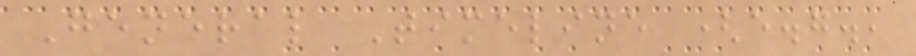General Timeline (e.g.,
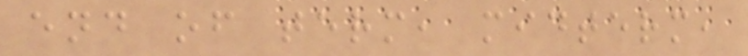end of term, midterm,
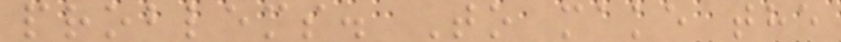problems. To make the
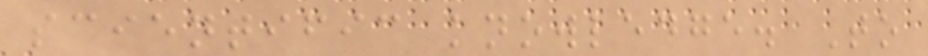scientific knowledge. To
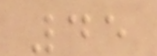45
